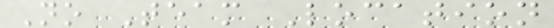No Team Location
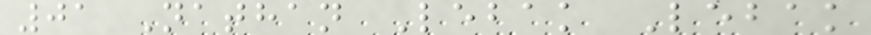01 Nathan Lebak Lebak
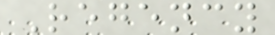Regency
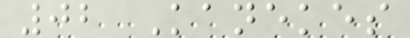02 Kanekes
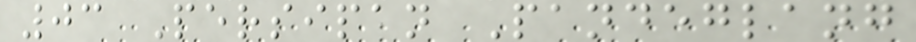03 Persipan Pandeglang
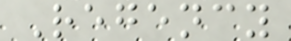Regency
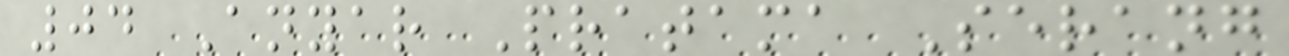04 Anyar Pratama Serang
